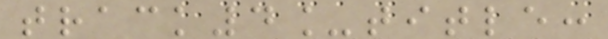track4_title:
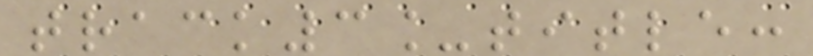track3_title:
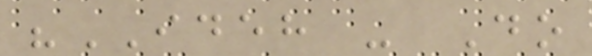"IDEH - Do
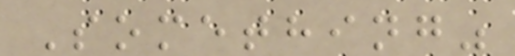Something"
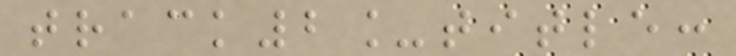track2_title:
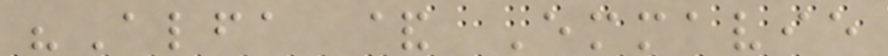"Alfa & Emmavie
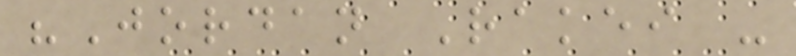"Jordan Rakei -
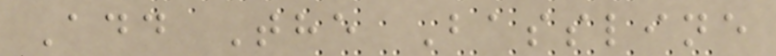Add The Bassline
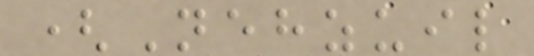(Nehzuil
